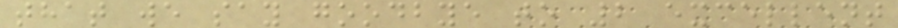that we say goodbye to 2 excellent
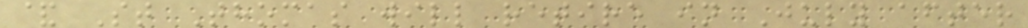& St Thomas will retire in July after
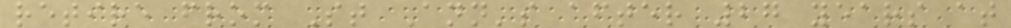retire from St Ann's after 27 years at
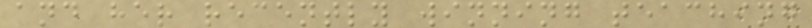and her recently winning teaching
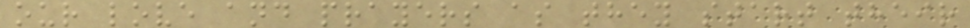our love and prayers as they start their
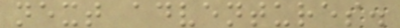next adventures.
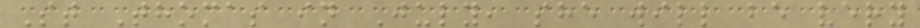St Thomas in July, she will be very
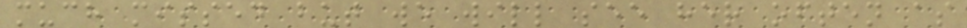much missed but we will see her often as
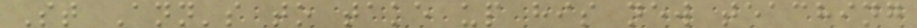St Ann's to take up his new teaching
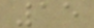15
